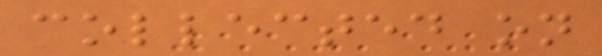collected on
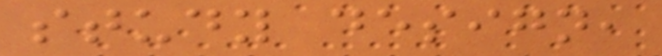study design,
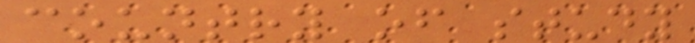country of study
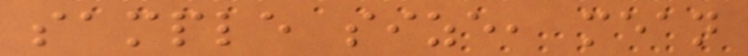sample size, mean
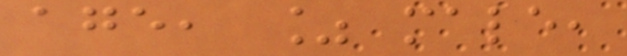age, % male,
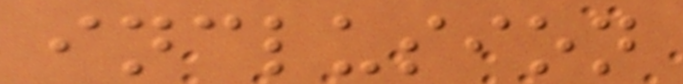inclusion
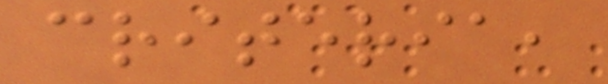criteria,
